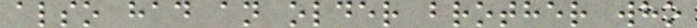also had an older brother who
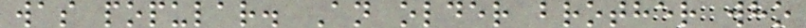was popular. An older brother who
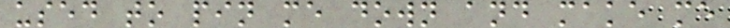used to pin me down and make me
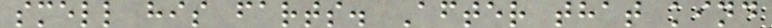smell his farts. After that kind
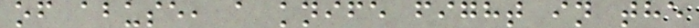of abuse, a knife fight in the
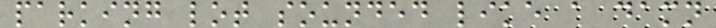parking lot sounded like a damn
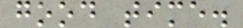good time.
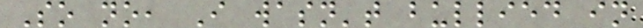So no, I wasn't bullied in
